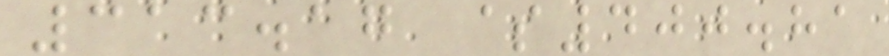313.17 $400.81
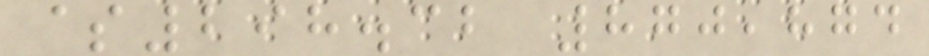$298.32 870,874
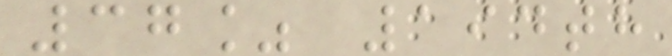37% 194th
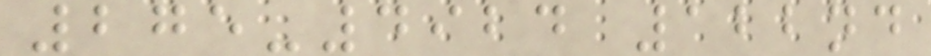275-4924 122nd
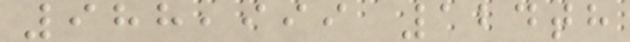988,999 124th
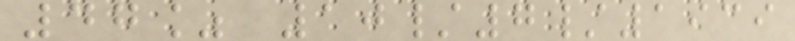47% 10/7/1939
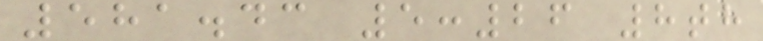581.43 5:26 8th
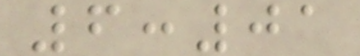6:01
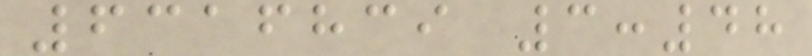6316839 3:48
